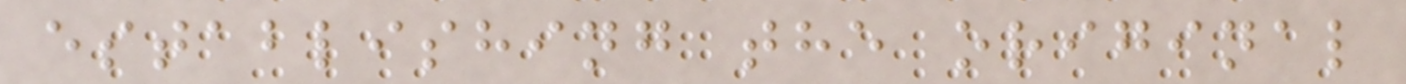establishing the original
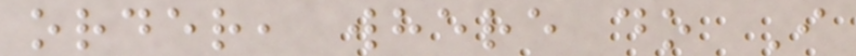order, where do I
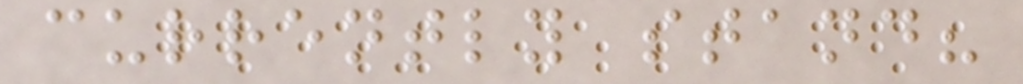currently stand?
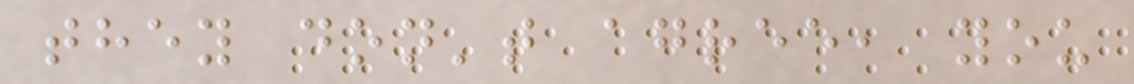they don't agree, you
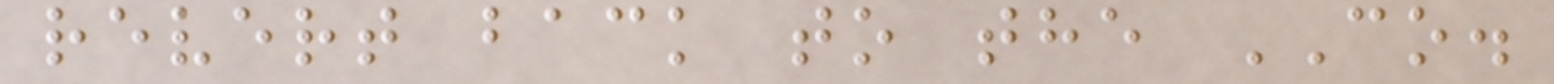revert back to the CO.
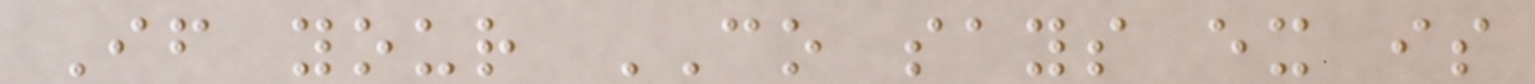If your CO says ex is
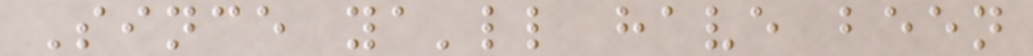Since ya'll have been
